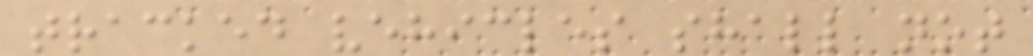tracked vehicles shall not
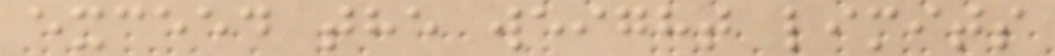exceed the weight limits
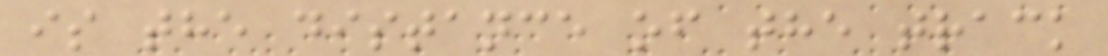is the distance of the track
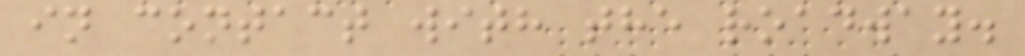in contact with the roadway.
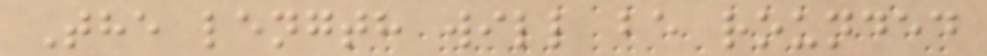The length will be rounded
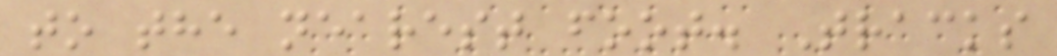to the nearest foot. Tracks
